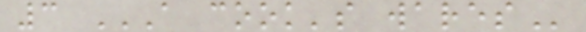3 A COOK'S WARES
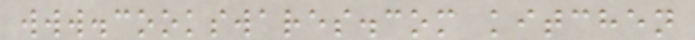www.cookswares.com kitchen
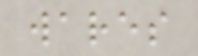wares
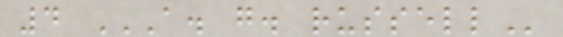4 A. G. RUSSELL
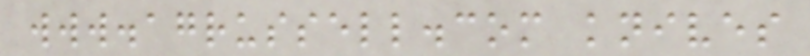www.agrussell.com knives
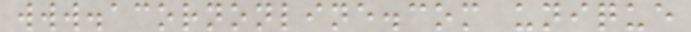www.acornonline.com unique
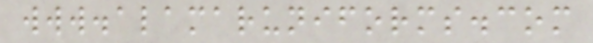www.alamaruniforms.com
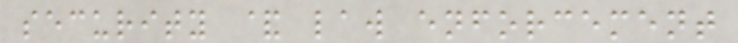security & law enforcement
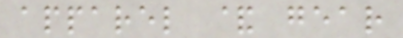apparel & gear
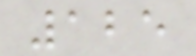125
